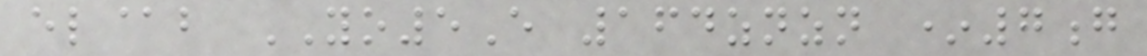el@b YO5E 164znzn *7g
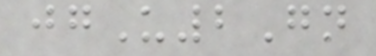jgU2Gn
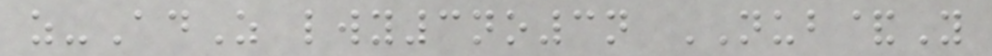z-AdZ lwy3no3n NUB&Y
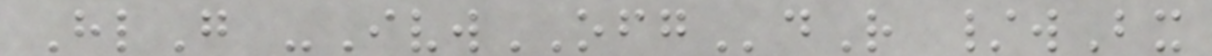HlG -IvwOFGdR /wBx
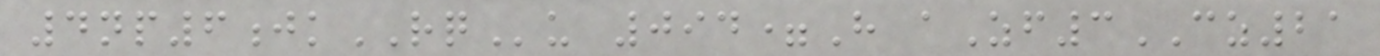4np6jkRQu 094=H aZf3CZ21
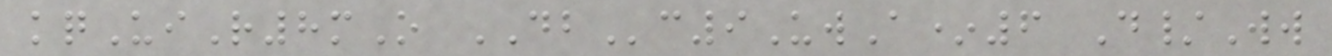kqUiR8mO DBc9UwA*6 D/Ww
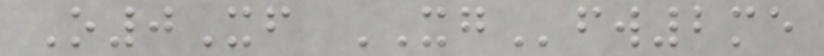O0Xf XGfw2me
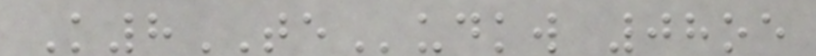K8TEudkw 08oe
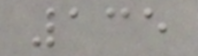135
